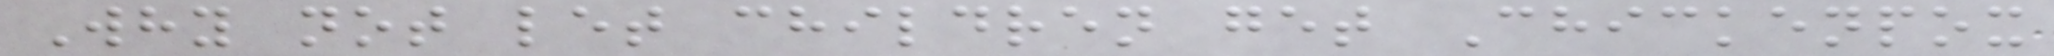Why not let children get Chickenpox
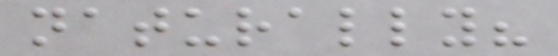naturally?
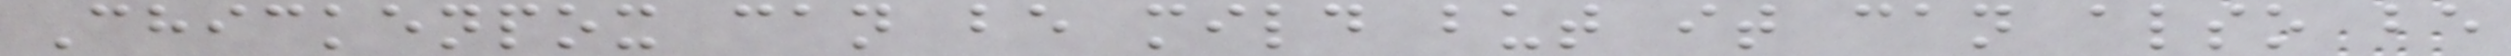Chickenpox can be mild but it can also be
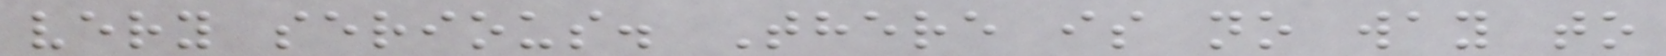very serious. There is no way to
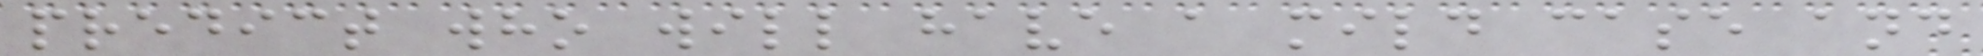predict who will have a mild case and
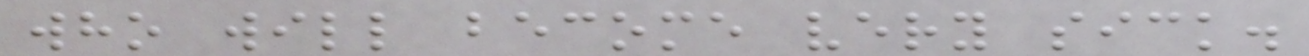who will become very sick.
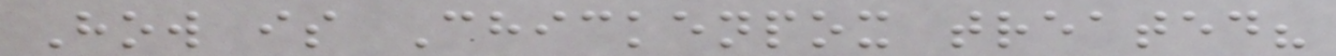How is Chickenpox treated?
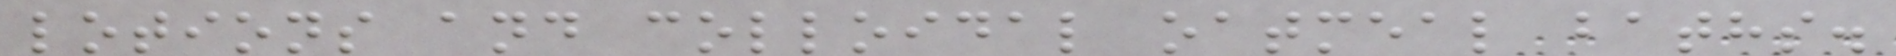lotions and colloidal oatmeal baths.
